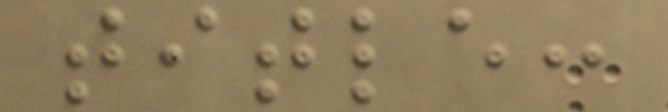title:
